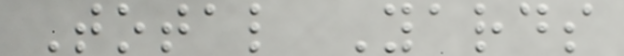Total Yards
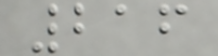216
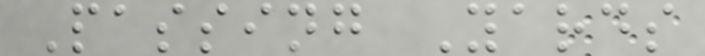Passing Yards
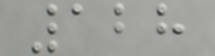128
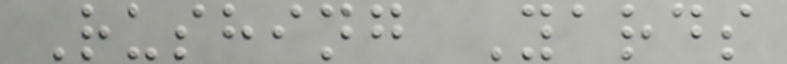Rushing Yards
